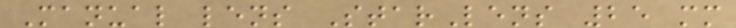Manual lens StarLens 25 mm
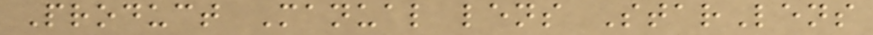Product Manual lens StarLens
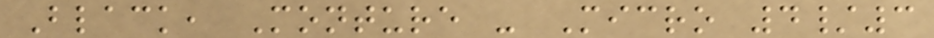Black, Monture - Micro 4/3
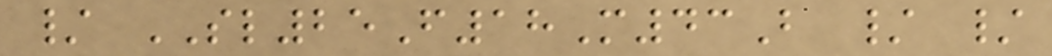/ SL25F18M43B / /
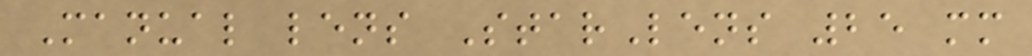Manual lens StarLens 25 mm
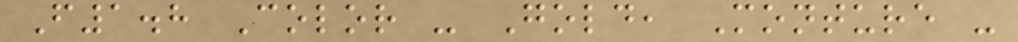F1.8 Color - Gold, Monture -
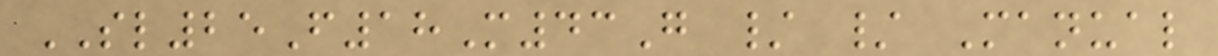SL25F18M43G / / Manual
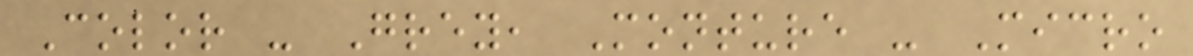Color - Grey, Monture - Micro
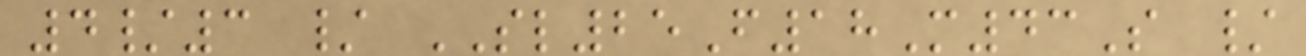4/3 / SL25F18M43S /
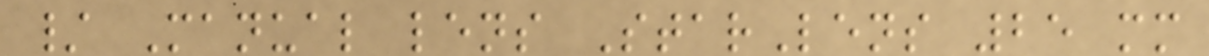/ Manual lens StarLens 25 mm
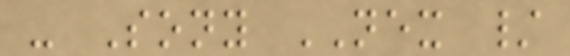- Sony NEX /
